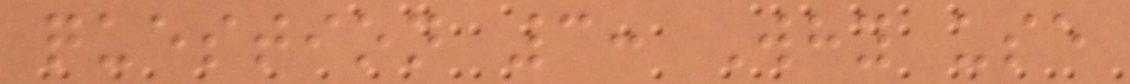question 3: Why use
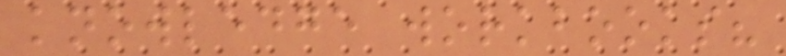knowledge workbooks?
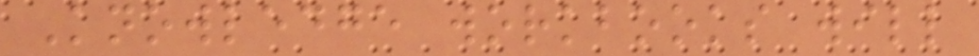Knowledge workbooks will
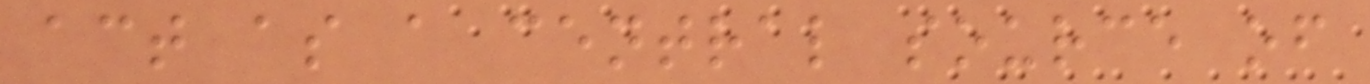act as a central source of
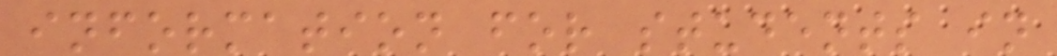information for students in
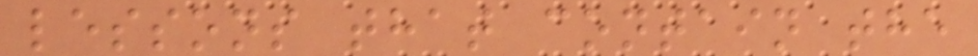lessons that contain the
